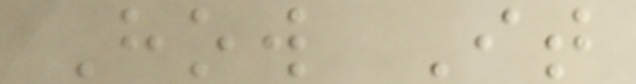How It
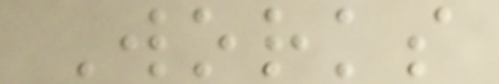Works
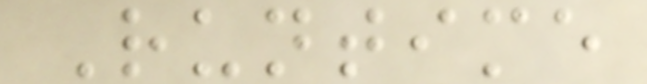Runtime
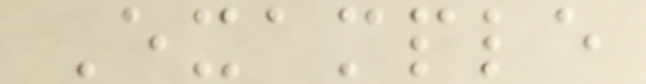Example
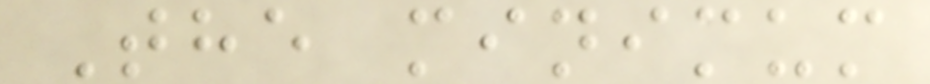The minimum
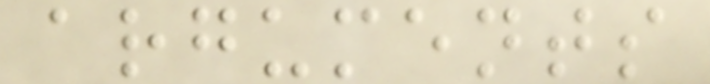arguments
